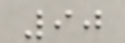90
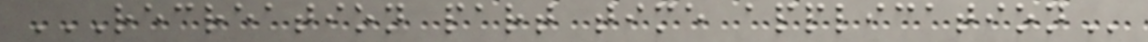RECREATION PART TIME APPLICATION
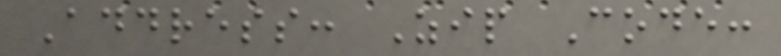Address: Zip Code:
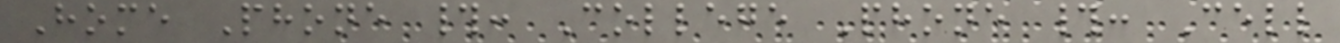Home Phone #: College Phone #: Cell
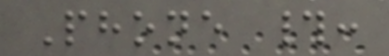Phone #:
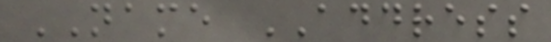NAME ADDRESS
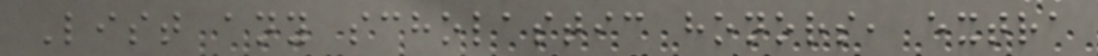List any scholastic honors, extra
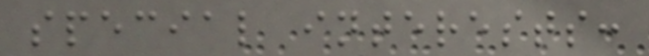special interests:
